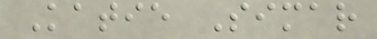Katie Simar
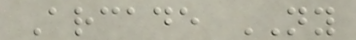Arcade NY
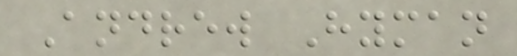Andrew Hyman
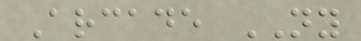Arcade NY
